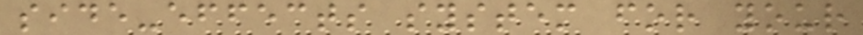side-effects system for your
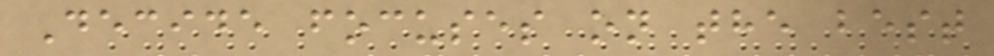Decide focuses on the best
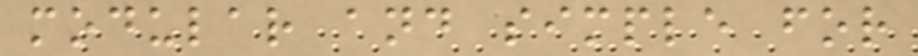modular and simple for
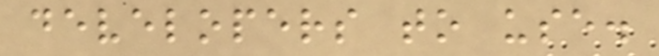developers to use.
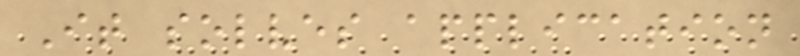It solves application
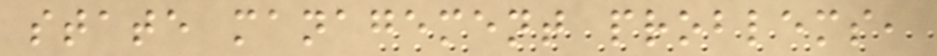state management problems,
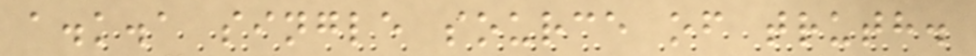a.k.a single source of truth.
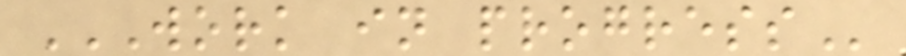WORK IN PROGRESS
